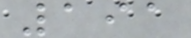191
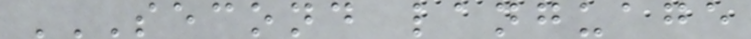SECOND LANGUAGE
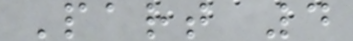Part 4
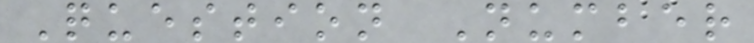Question Number
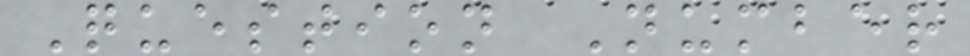Question Number
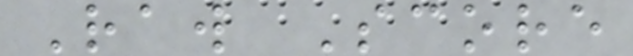Raw Score
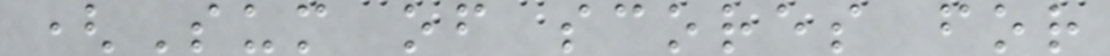(Sum of scores for
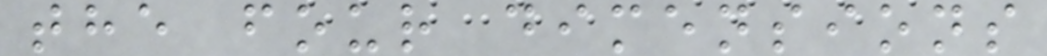the four dimensions
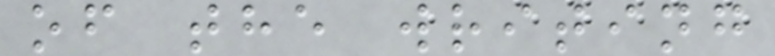of the writing
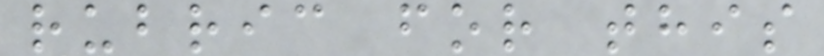rubric for this
